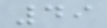49
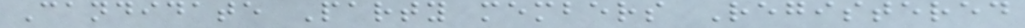Candidate Party members Registered
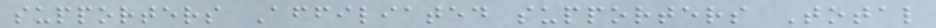supporters Affiliated supporters Total
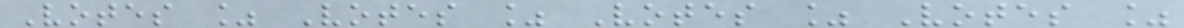Votes % Votes % Votes % Votes %
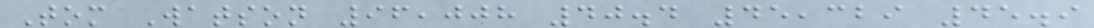Tom Watson 96,008 40.4 45,329 45.9
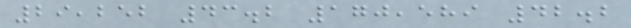29,252 43.2 170,589 42.2
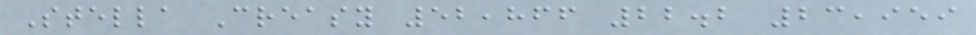Stella Creasy 52,866 22.2 23,959
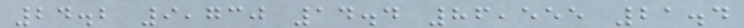24.2 9,730 14.4 86,555 21.4
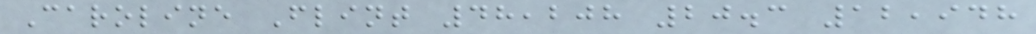Caroline Flint 48,208 20.3 12,948
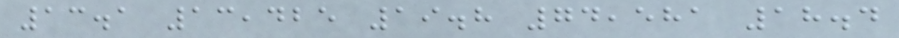13.1 13,425 19.8 74,581 18.4
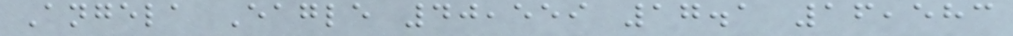Angela Eagle 40,559 17.1 16,583
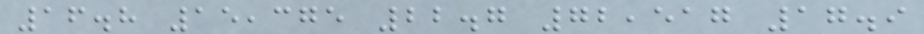16.8 15,375 22.7 72,517 17.9
